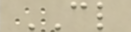CL
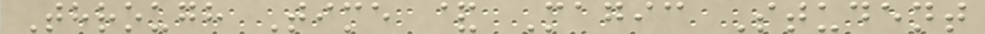Through Time & Magic Student
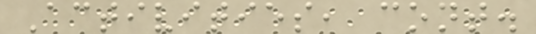Activities, cont.
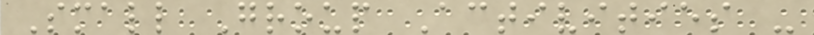Small Group Activities -
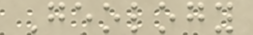Geology
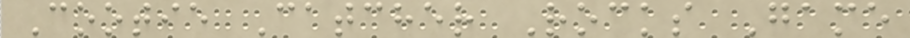Cootie Catcher Rocks Game
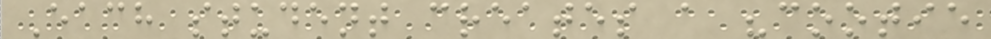Each student creates a "cootie
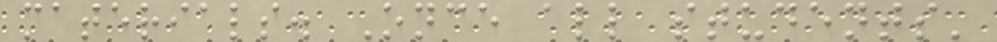materials. Once all students'
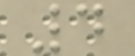4
